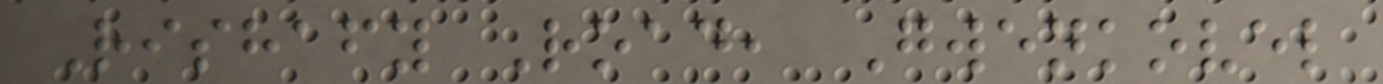Rishafy Road, Gwenkovel
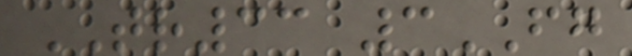TR33 3FG
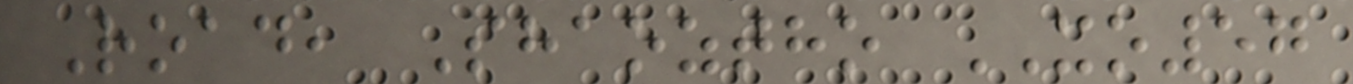Road, Shaoztho XO57
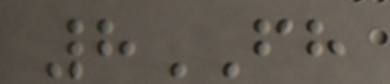8FH
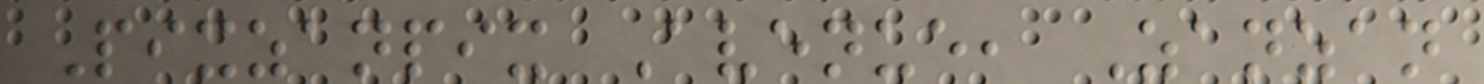Pixzanpix Avenue, Zanzan
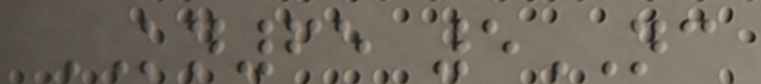KN65 5NC
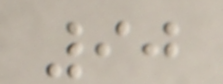90
